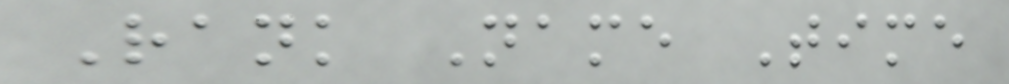Rank Name Time
